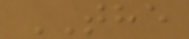THE
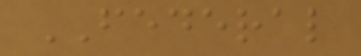FEDERAL
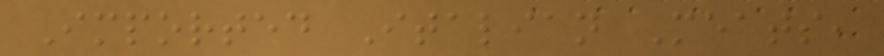Imported Italian Meats,
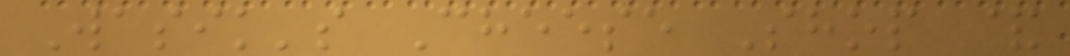Wasik's Cheese Shop &
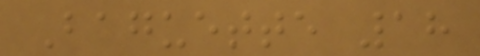Baguette 18
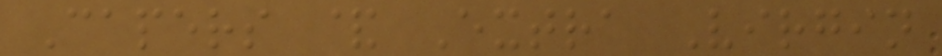Capers & Extra Virgin
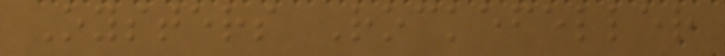Oysters Rockefeller
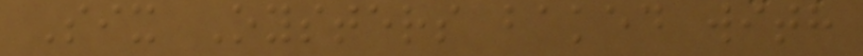Six Oysters baked with
